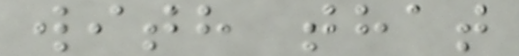with that
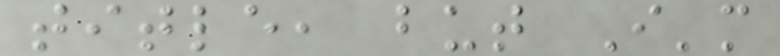title, but I'm
